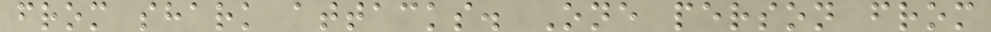from shark attacks. One person from
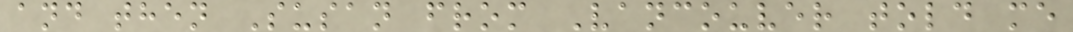and then Susan from Vancouver told me
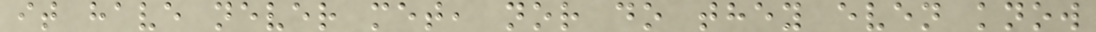it have never met, nor do they even know
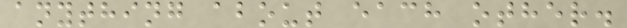anything about each other.
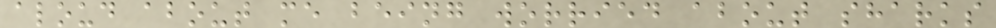aloud about me being worried about sharks
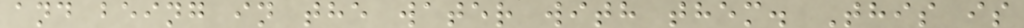and being in the water with them. This is
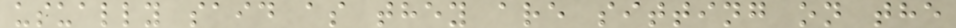usually said as they are sitting on the
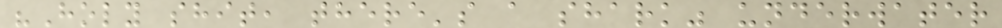"Holy shit, there's a shark" underwater
